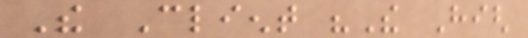The Client "The High
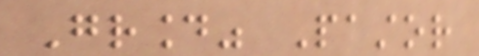Ground" Pastor
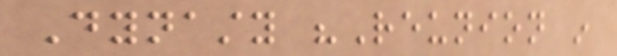Dynasty "Reunion in
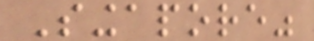Singapore"
